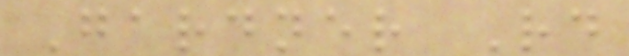Gardner Rd
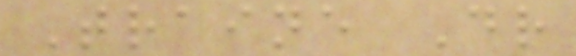Traine Dr
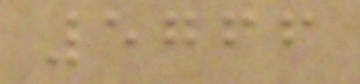5766
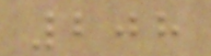208
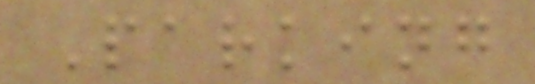Parking
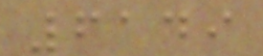6149
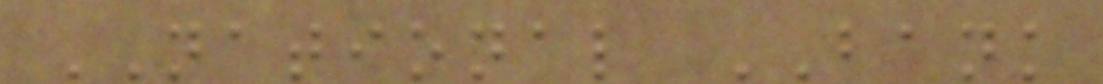NATIONAL BANK
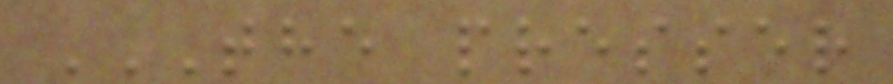THE PRESSER
